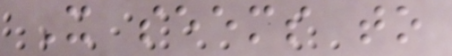It seems to
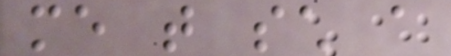me that such a
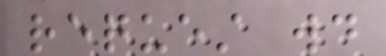request would
